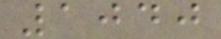1040
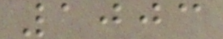1003
